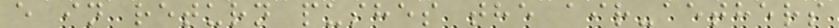e in return pushes the air-aethers
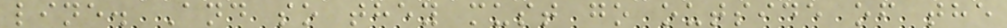line. And so they must go outside of the
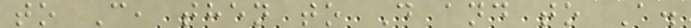to C, then to D and to A.
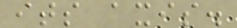its axis.
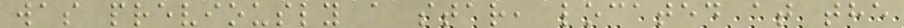was previously a star, located at the
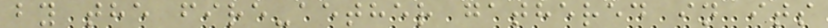by the fire-aether gathered in its
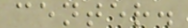center.
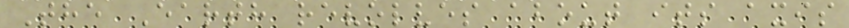The Earth revolves about its axis
